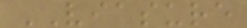VIASURE
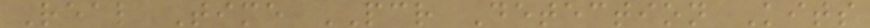Real Time PCR Detection Kits
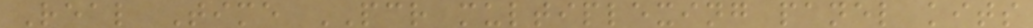Real Time PCR multiplexing panel kits
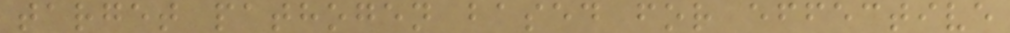target pathogen based for effective
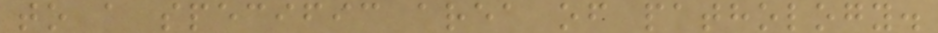to a specific area of pathology.
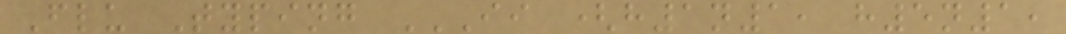Flu Typing II (H1N1, H5N1,
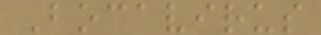Bocavirus
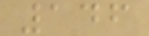146
